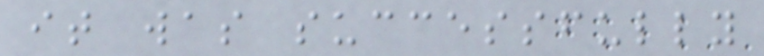it was successfully
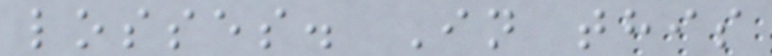losses. In this
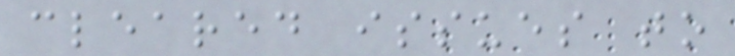cleared issues to
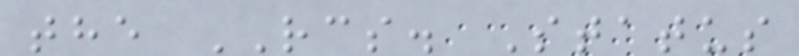the RCS. Status
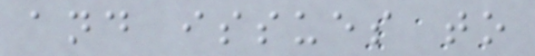and issues to
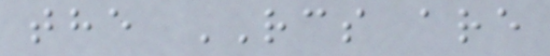the RCS are
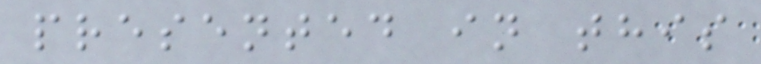presented in this
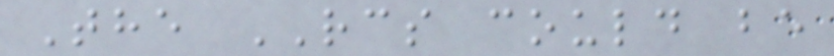The RCS could be
